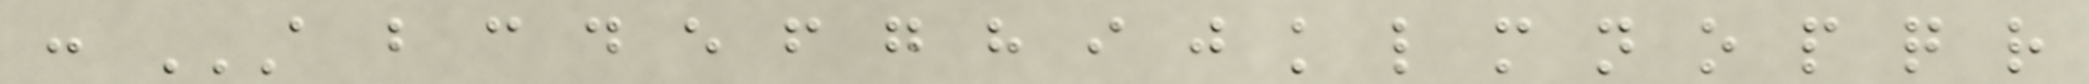: A B C D E F G H I J K L M N O P Q R
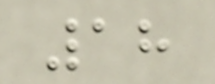18
